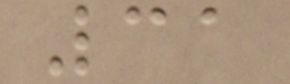31
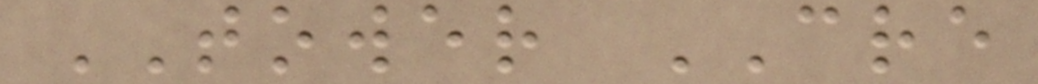TOWER CRE
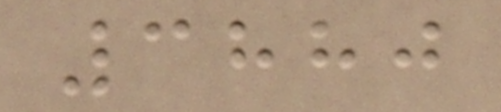3880
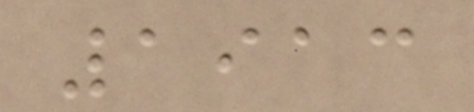1913
